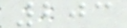203
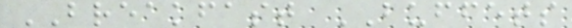BREAKFAST BUFFETS
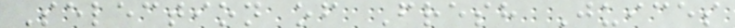Selection of Fresh Juices
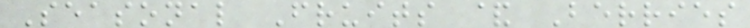Seasonal Fruits & Berries
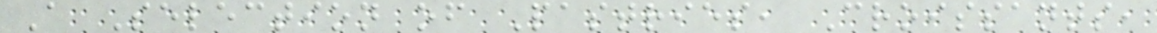A Selection of Pastries, Croissants,
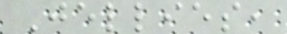Jellies,
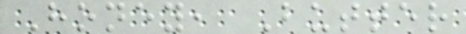Honey, Butter
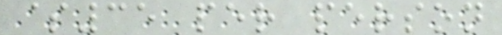$35 per person
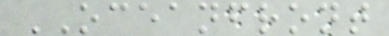OCEANFRONT
